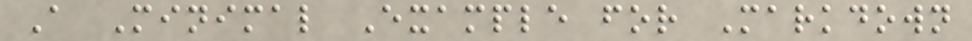A Minimal Example for Markdown
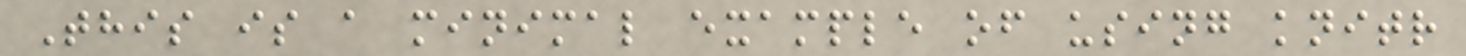This is a minimal example of using knitr
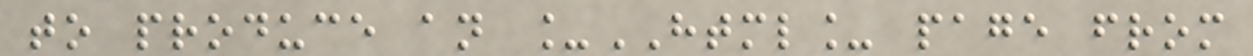to produce an _HTML_ page from
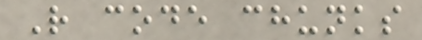R code chunks
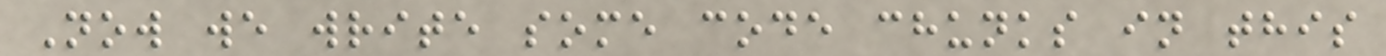Now we write some code chunks in this
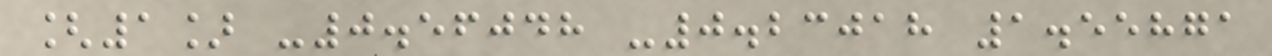[1] -0.56048 -0.23018 1.55871
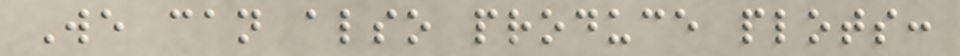We can also produce plots:
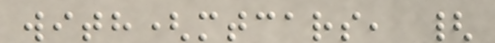with(mtcars, {
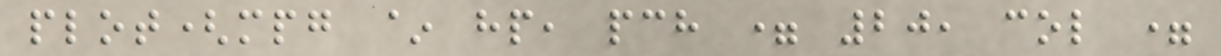plot(mpg ~ hp, pch = 20, col =
